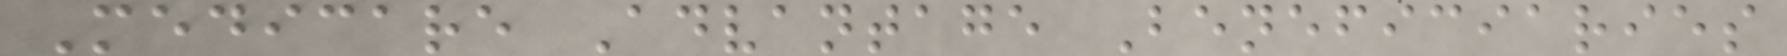Medicare Advantage Beneficiaries
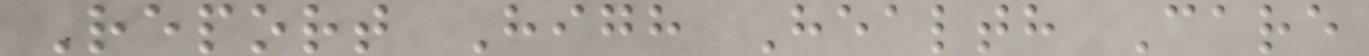Report High Health Care
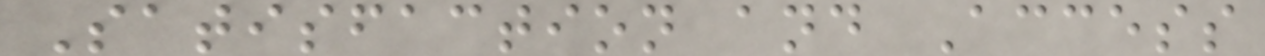Satisfaction and Access
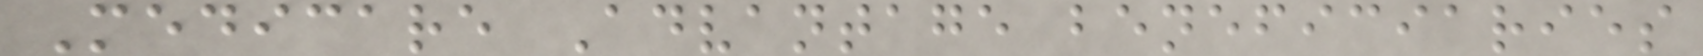Medicare Advantage beneficiaries
